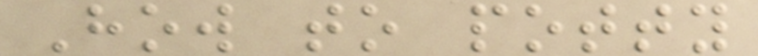How to potty
